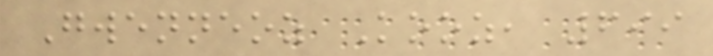Gwenneoz Kooz, 699
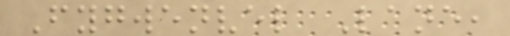Fygwenvel Lane,
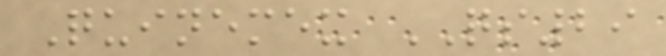Quinemex QS29
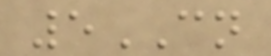5CN
